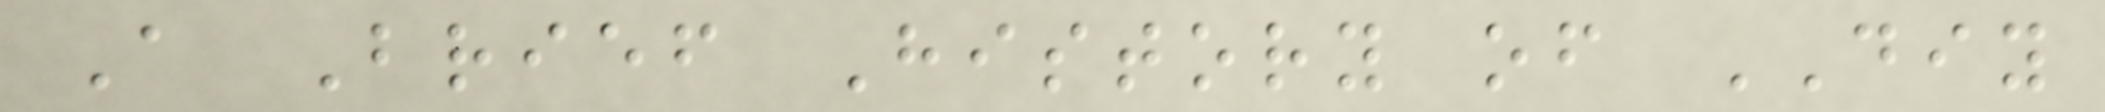A Brief History of DIY
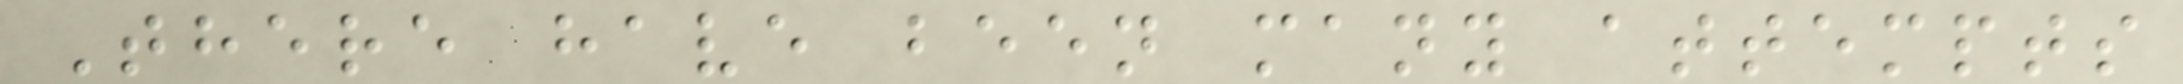There have been many attempts
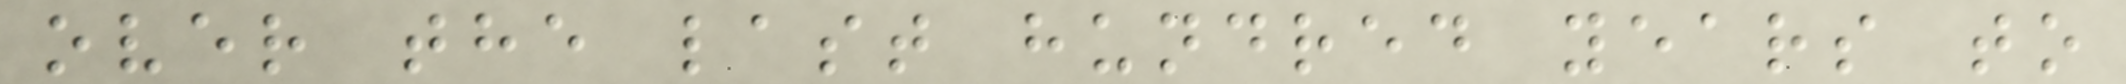over the last hundred years to
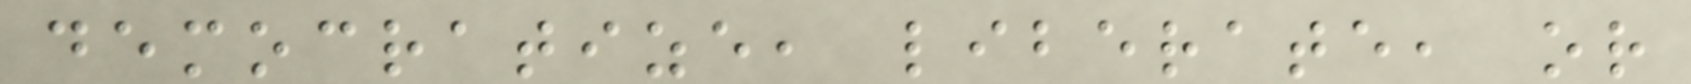democratize, liberate, or
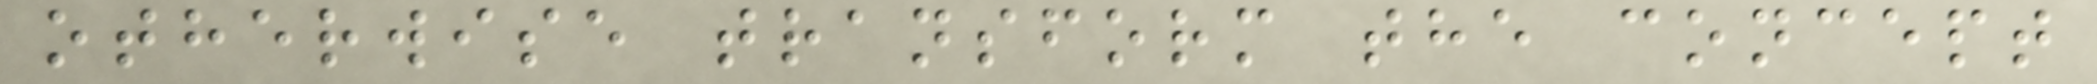otherwise transform the concept
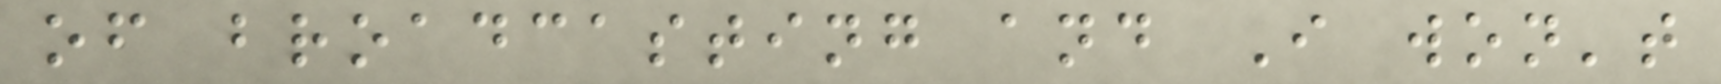of broadcasting and I won't
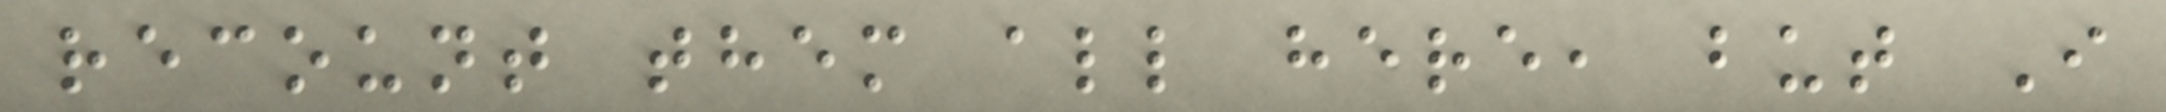recount them all here, but I
